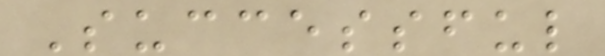Successful
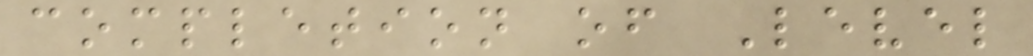completion of Level
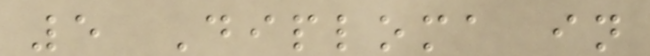5 Diploma in
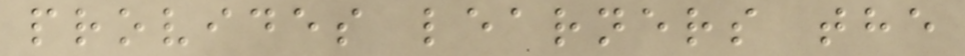provides learners the
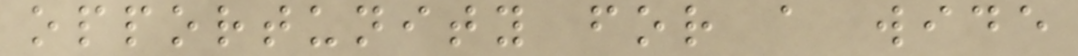opportunity for a wide
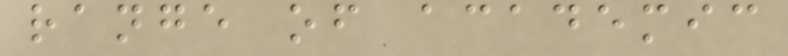range of academic
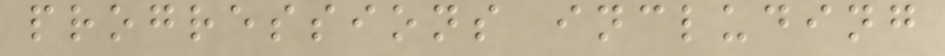progressions including
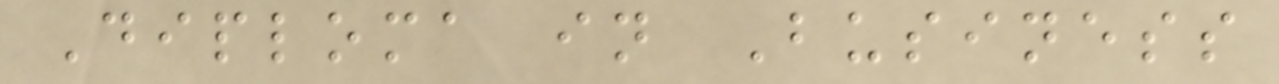Diploma in Business
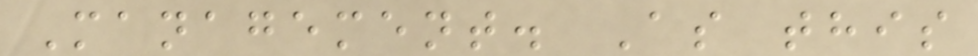Management. As this
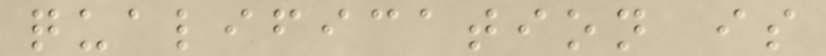qualification is
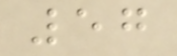57
